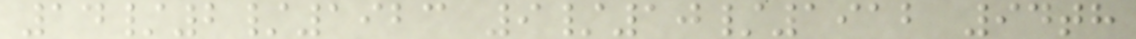14/2/1923 9/10/1912 94th
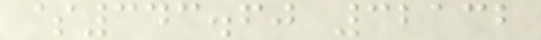$343.60 32132
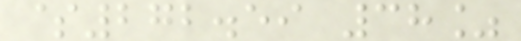$272.59 38%
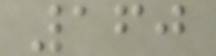160
